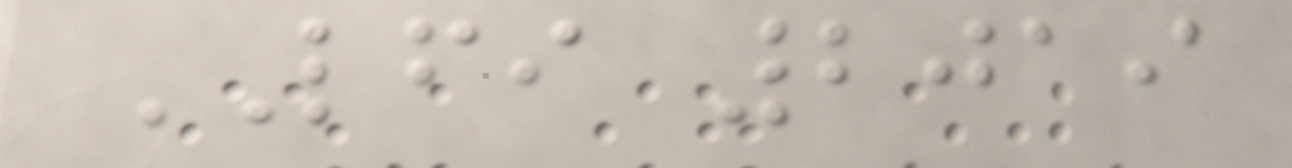LFI 2019
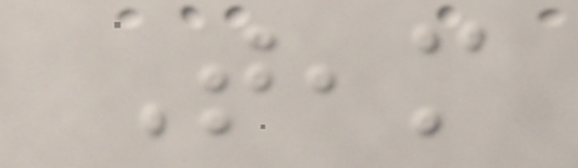Team
